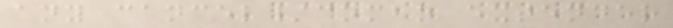any cancel/combo extender
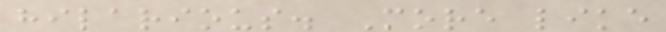hilarious. More like
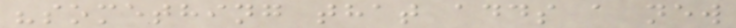"something that adds a new
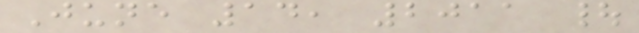June 14, 2011 |
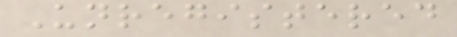Unregistered
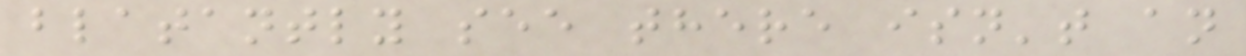blatantly see there isn't an
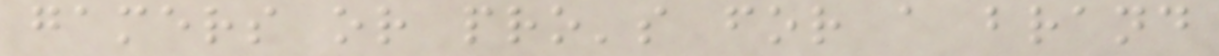gamers or pro's for a brand
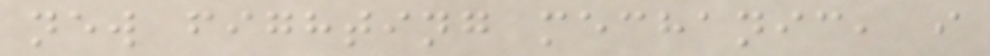new fighting mechanic, i
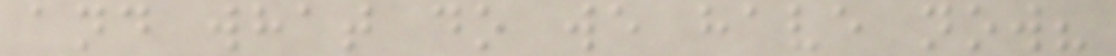and what do we have now?
